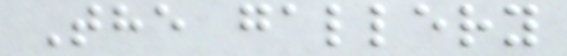The gallery
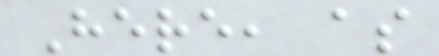Here, as
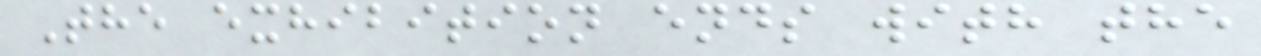The exhibition ends with the
